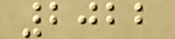2022
